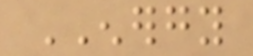ENERGY
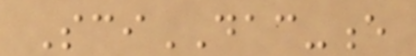SciDAC-e
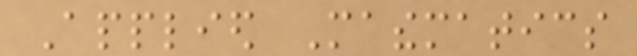Applied Mathematics
